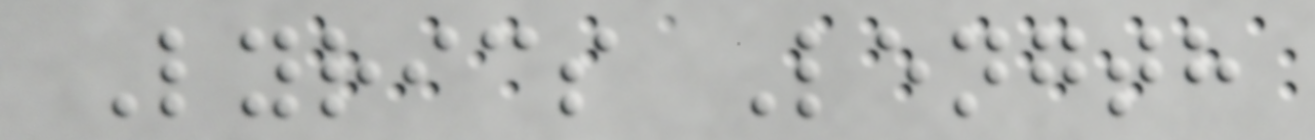Lyrics Length
